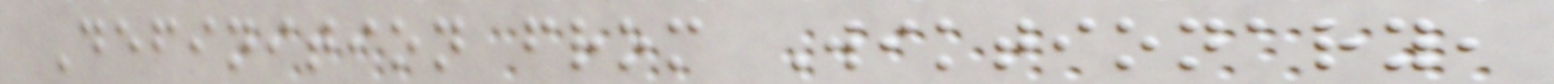Definition from Wiktionary,
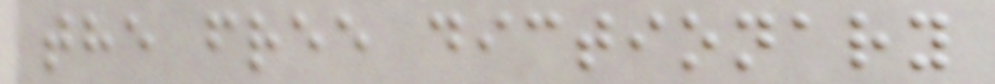the free dictionary
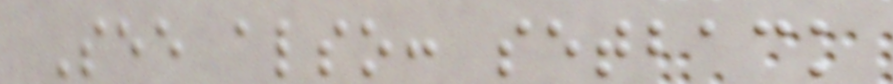See also: setback
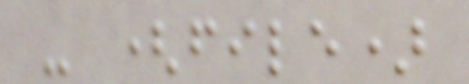- (file)
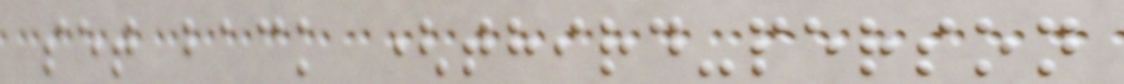set back (third-person
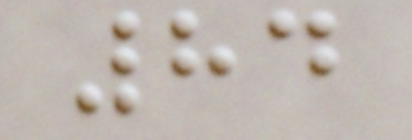84
